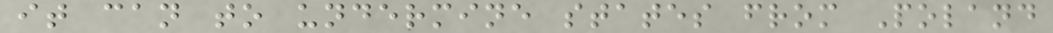it can to undermine states from Poland
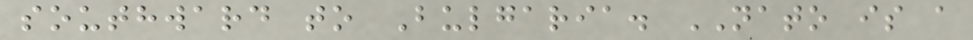southward to Bulgaria. NATO is a
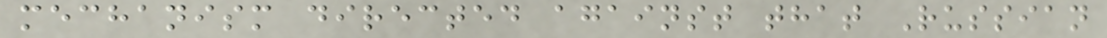mechanism directed against that Russian
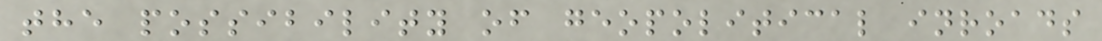the possibility of geopolitical inroads
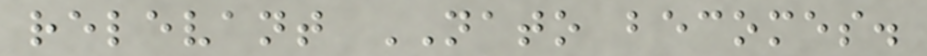relevant NATO becomes.
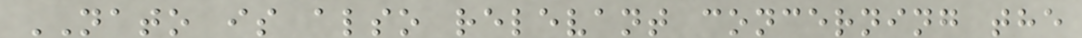NATO is also relevant concerning the
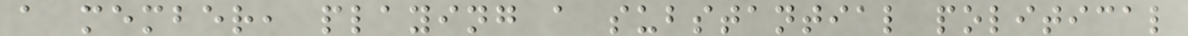a member, playing a substantial political
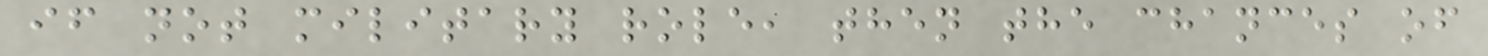if not military role, then the chances of
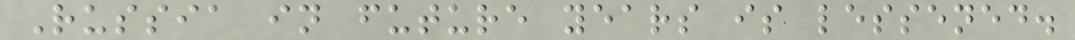Russia in future years is lessened.
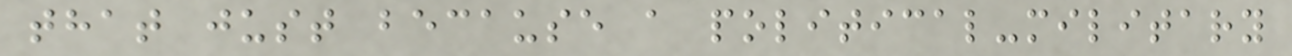that just because a political-military
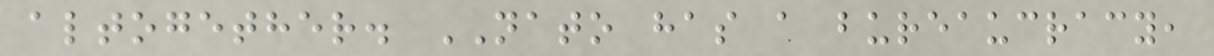altogether. NATO has a bureaucracy,
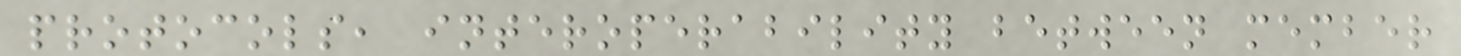protocols, interoperability between member
